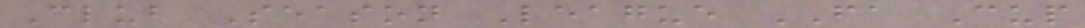Club Season League FA Cup
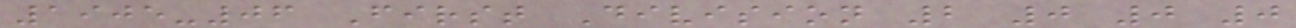1905-06 First Division 2 0 0 0
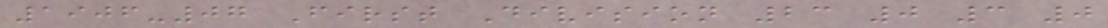1906-07 First Division 23 0 3 0
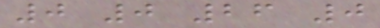0 0 26 0
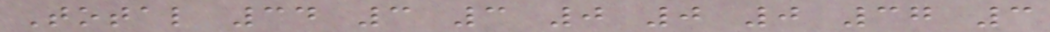Total 34 3 3 0 0 0 37 3
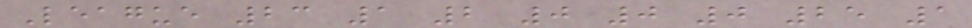League 23 1 2 0 0 0 25 1
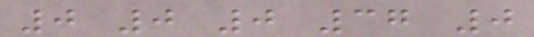0 0 0 37 0
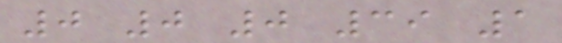0 0 0 39 1
